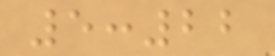5:22
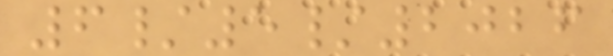6/5/2026
